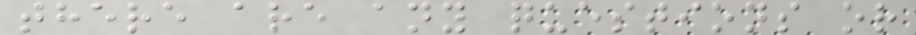there are any questions or
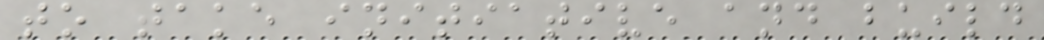to take initiative and build
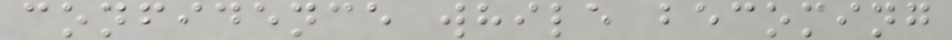confidence while becoming
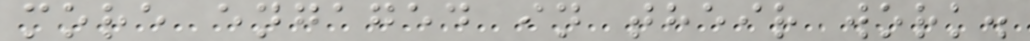more engaged in their work.
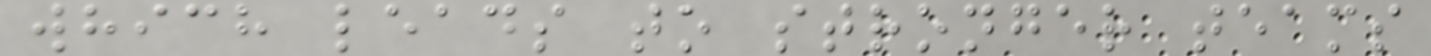which leads to stronger teams
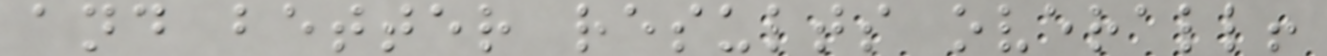and better results overall!
